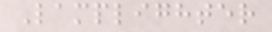Lamplighter
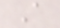A
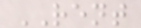RENT
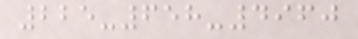225-658-4960
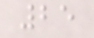25
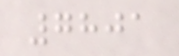7801
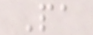Pa
